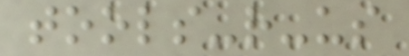tools-r-us
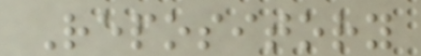Repository
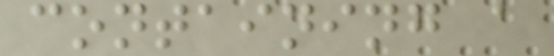containing a
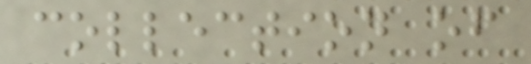collection of
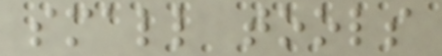small tools
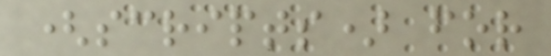(scripts) for
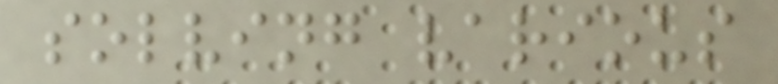solving various
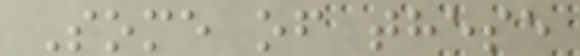Some of these
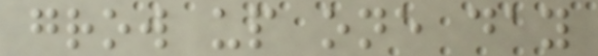grow up one day
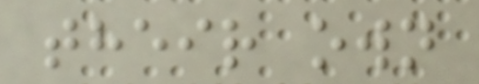their own
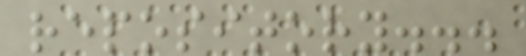repository...
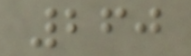260
